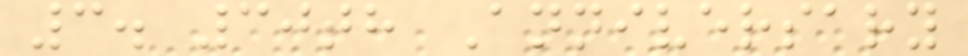3. 30th Anniversary
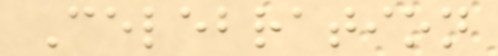Celebration
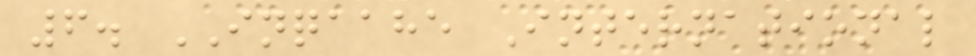6. INQAAHE International
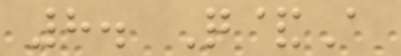8. Q&A
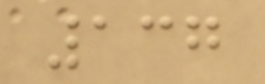137
